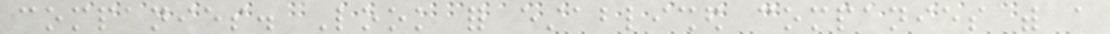companies. Look for established companies with a
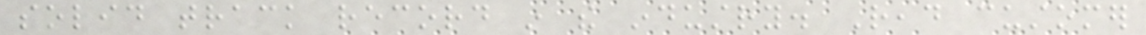solid track record in the industry. Read customer
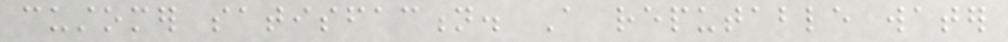customer satisfaction. A reputable water
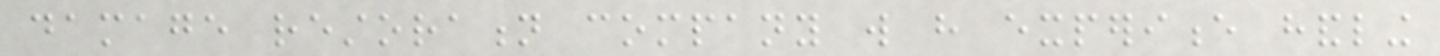damage restoration company will have experience handling
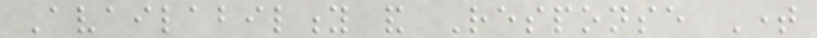Availability and Response Time
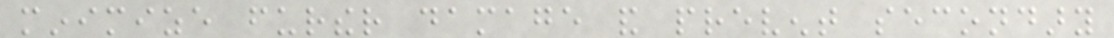minimize further damage and prevent secondary
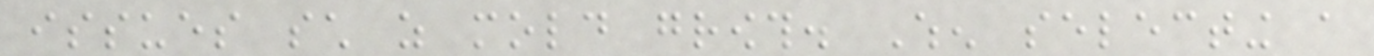issues such as mold growth. When selecting a
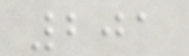201
